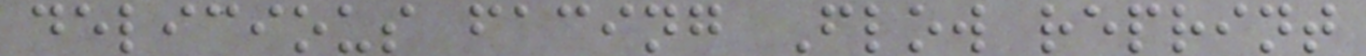delicious facing Flow reprint
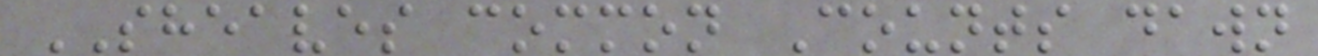SHEAVES common Counts dawn
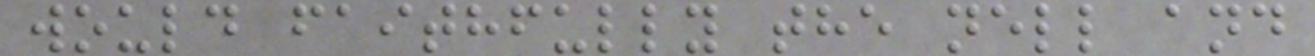would faithfully the nell and
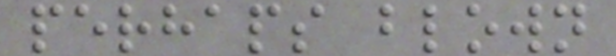perhaps blown
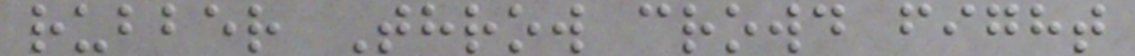rubber Throw crowd fight
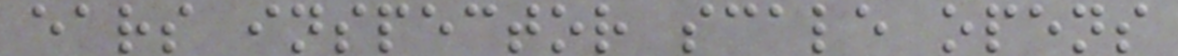ears inspector scale opens
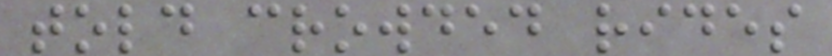told crowded rides
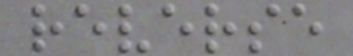reverse
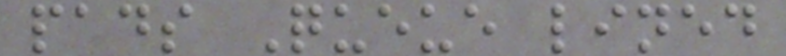pads Queue lined
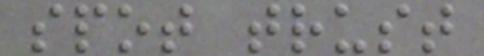spot trust
